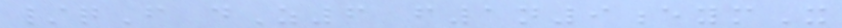/qF dZ6 f1n9eymX
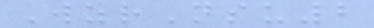WzrNsu2
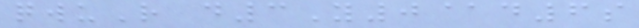qwuR d3Y0@d6s
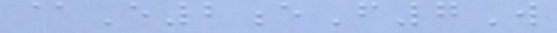@E2eF7W
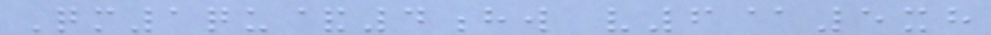Qm1qu&4hw v6@5xh
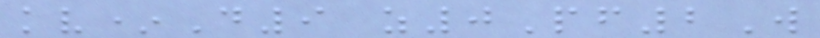kv*D9 z0Pf2W
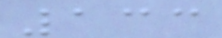133
